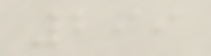299
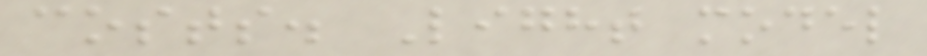costs. Light model
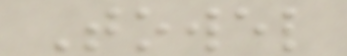Towel
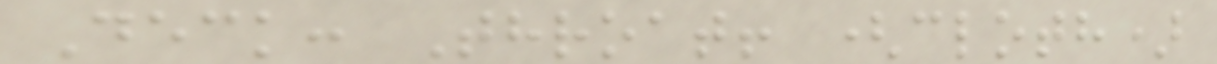Deck: Throat! (cloth)
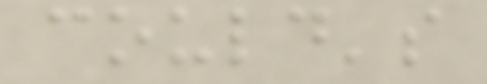could's
